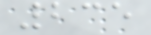235
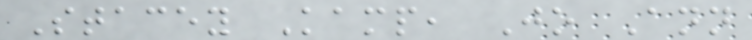Stacey Kamp, Jo Ann
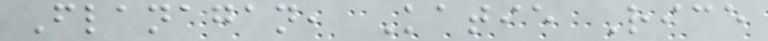Flanagan, Katie Rice
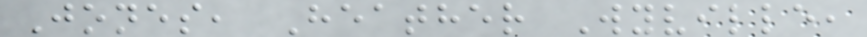Jones, Heather Wyville,
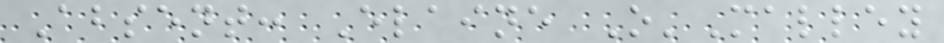Absent: Elaine O'Malley
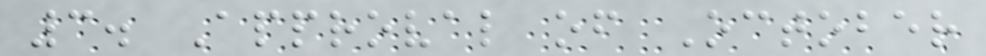3. Approval of October
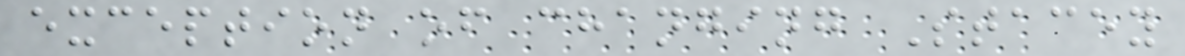exception of changing Stacey
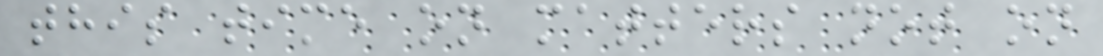this time on matters not on
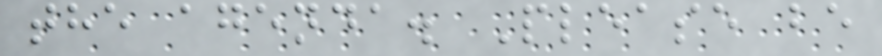the agenda. Please be
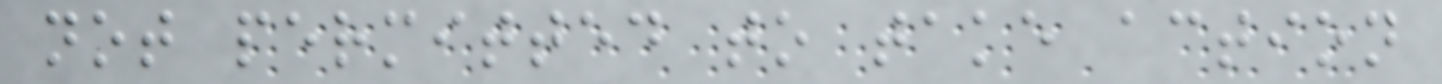not permitted to take action
